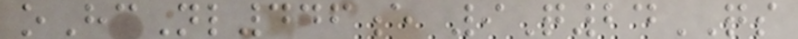oHcNl446e 9Q24QS
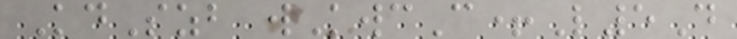KdSzb wKwcC+L5D
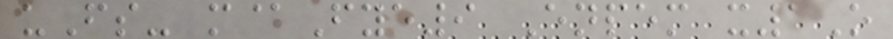uFs- m@Fye9 Enpem x1O
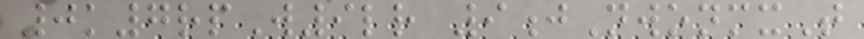0k7rpW9lr 9jNwonmxT
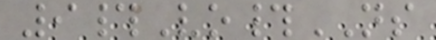9#Vo#NS
